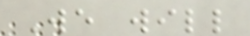We will
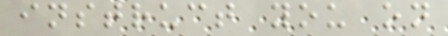instruct you on
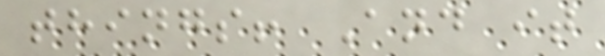things! And it
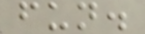fun.
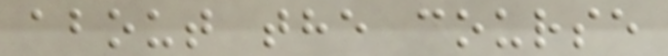about the course
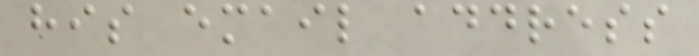his email address
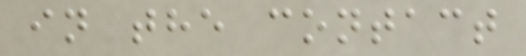in the contact
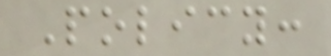Policy:
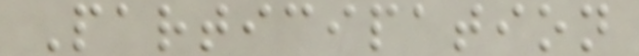Participation
